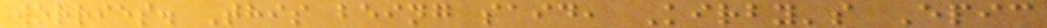worries. This being said, Kirby's Epic
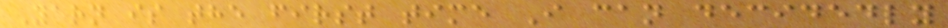Yarn is the first time I can decidedly
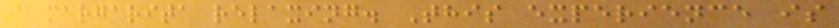a margarita relaxing. This experience is
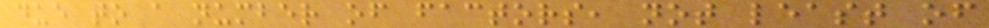due to a number of factors, not least of
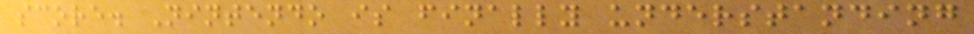score. Nintendo is finally understanding
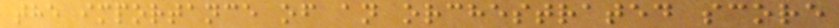the importance of an orchestrated score
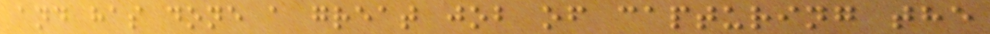and has done a great job of capturing the
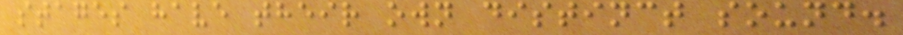stages have their own distinct sound.
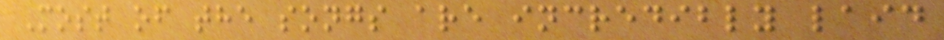Most of the songs are incredibly laid
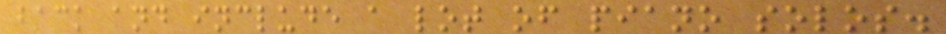back and include a lot of piano solos.
